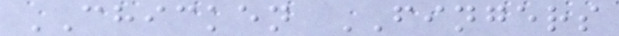CHICKEN FINGERS
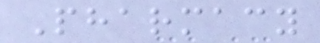Pharmacy
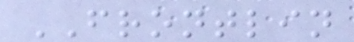FRONTLIN
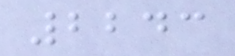2243
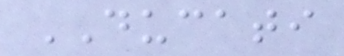DUCATI
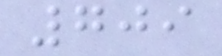709
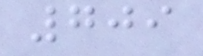709
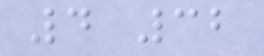4 32
